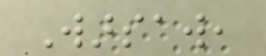Warsaw,
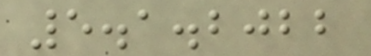5.1.2022
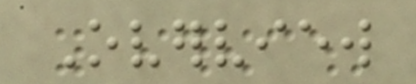Overview
